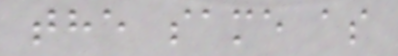the same as
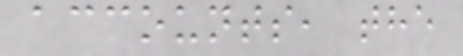accounts, the
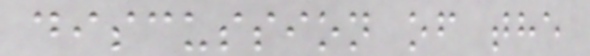discussion of the
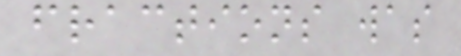fractions was
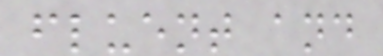fluent and
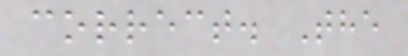correct. The
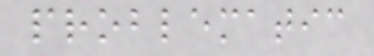problematic
